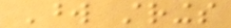Word strings
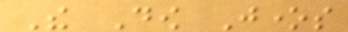The Dow Jones
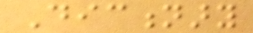Dictionary
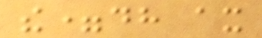the=dh ax
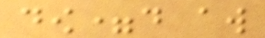dow=d aw
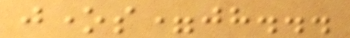jones=jh...
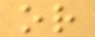or
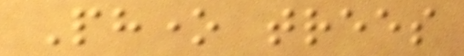Phone trees
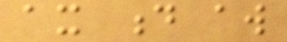ax d aw
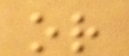or
